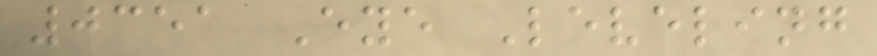0351 Eye Leveling
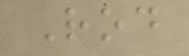Rod
